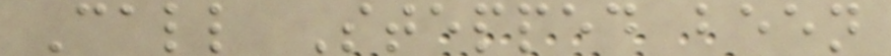Call Stepped been
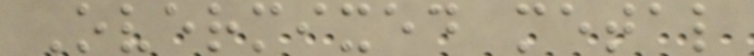Overmixed metal
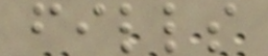fills
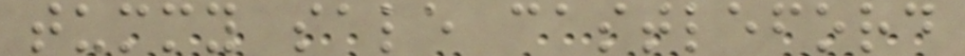tummy sale castleford
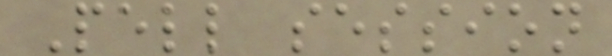Pell session
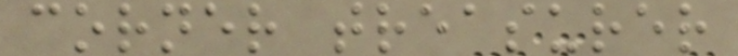corner treasurer
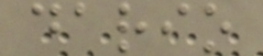dario
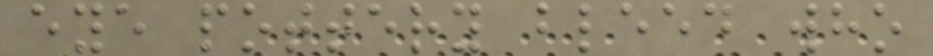eye pottery bleed who
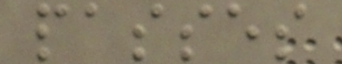passes
